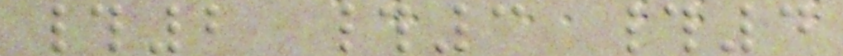#2 #3 #4
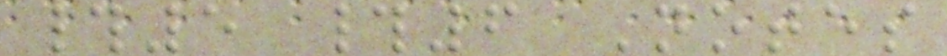#5 #6 Notes
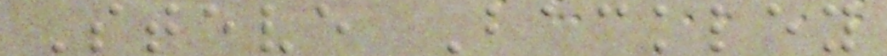Steve Backley
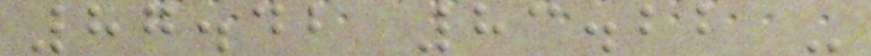87.42 83.22 -
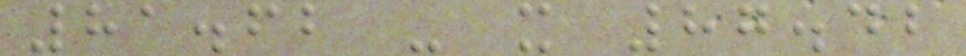81.62 - x 87.42
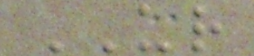UR
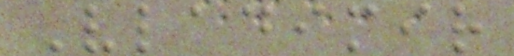Vladimir
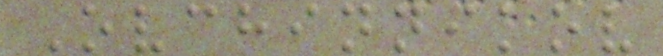Ovchinnikov
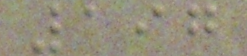197
